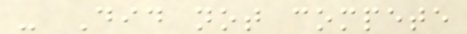- Did not compete
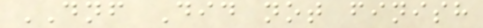DNF Did not finish
